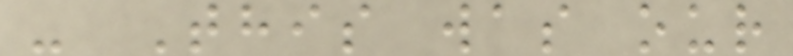- This was our
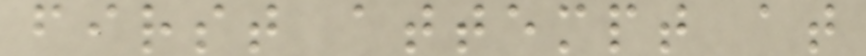first attempt at
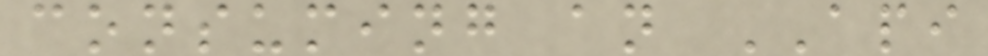consuming an API
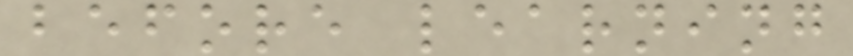before learning
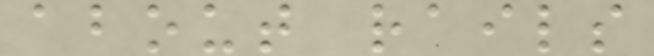about rails
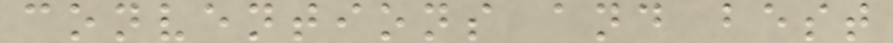conventions and best
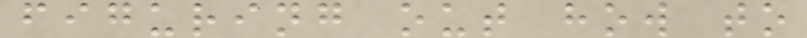figuring out how to
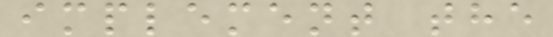implement the
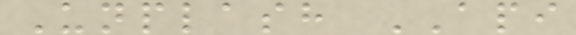Unplash API
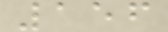156
